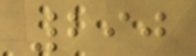290
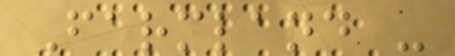Farmland -
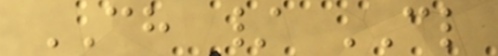CH / CL
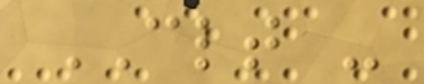CLT -
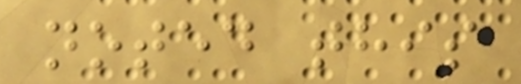noted this
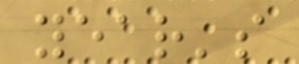year's
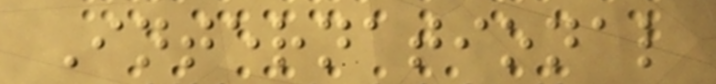International
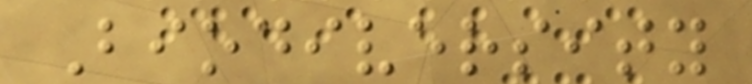Biodiversity
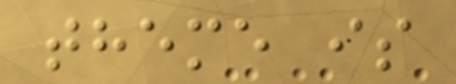theme is
